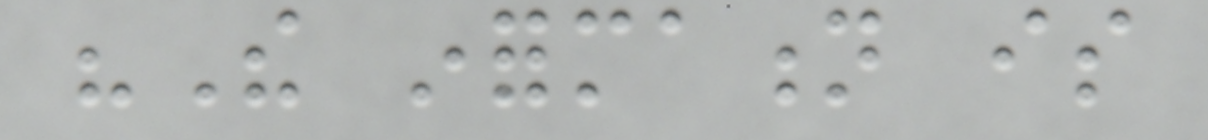"The information is
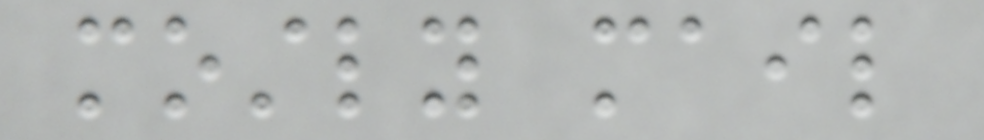mostly mail
